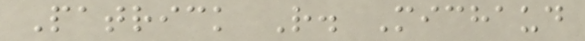Patrick R. Michaud
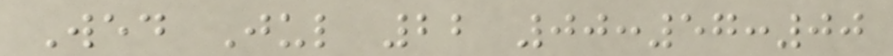Wed Jul 22 00:57:00
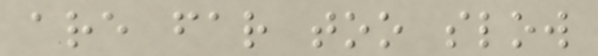are far too slow
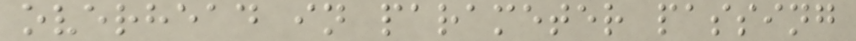overhead in parameter passing
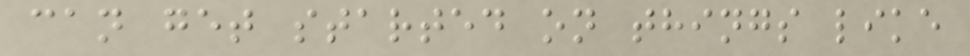can get started on things like
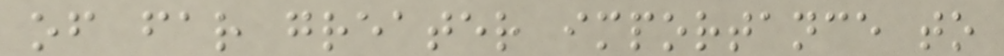of far greater importance to
